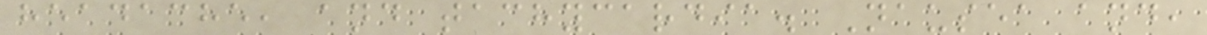headache, and tachycardia. Nausea and,
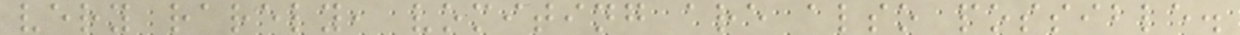very rarely, vomiting are also possible.
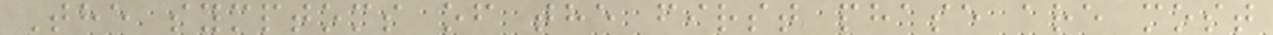The symptoms of the first phase are most
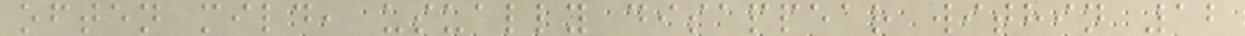often mild, usually disappear within 12
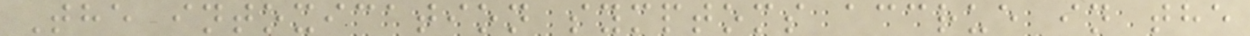The intoxication symptoms accrue in the
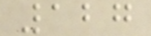127
